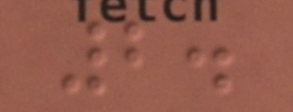2.
